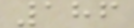186
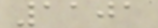1101
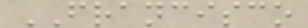FRANCISCO
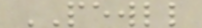PEWLL
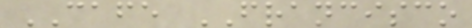CAFE FRANCISCO
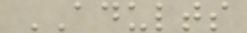ADULTS
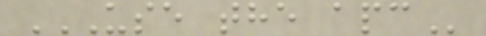USE THE APC
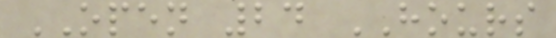OPEN 24 HOURS
